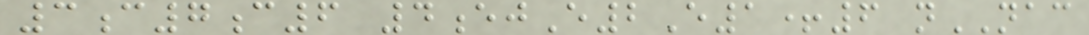3c7c6 4ejE2E1+6 nNAC
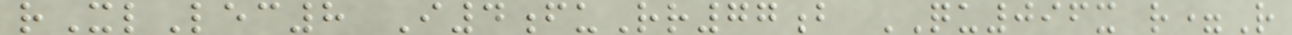rXlLec8 I4fuRr77b QU096x r=R
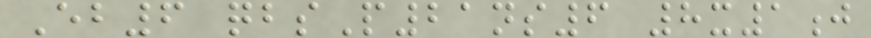Eb6 qbsP21ns6 8x1j
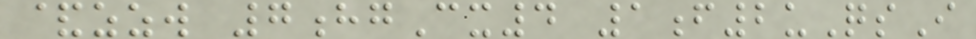&zzw 7hgCx4 1f2uQsI
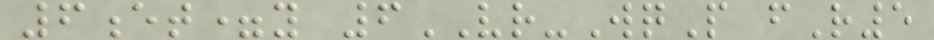6et=y 6VR-WqP fR5
